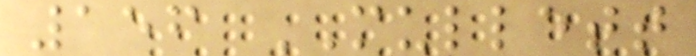156 MULLETT
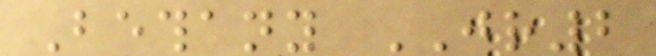Bethany JR2
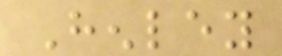Henley
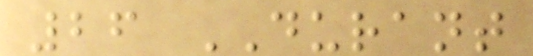26 DURANT
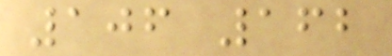106 162
